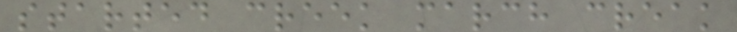started creek march creak
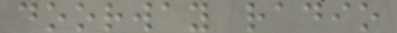doorway radio
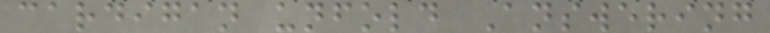cardigan unfold Answering
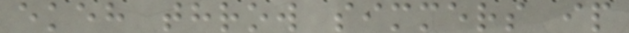ekeh throw simmers ip
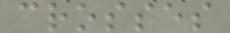crosses
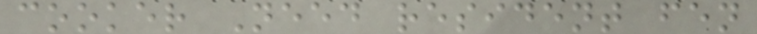cooker Need resident fen
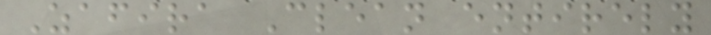Zafira Clean entirely
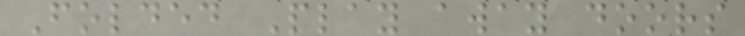Folded Play away doors
